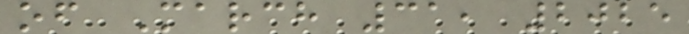of March 31, 2025
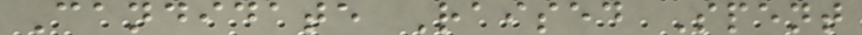Candidate Raised Spent
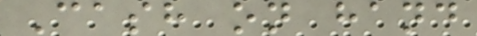Cash on hand
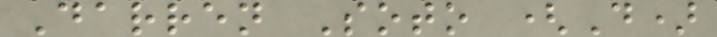Darren Soto (D)
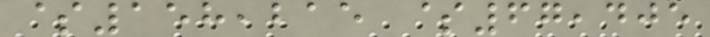$158,215 $67,405
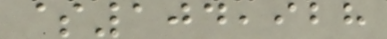$104,928
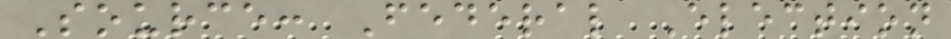Source: Federal Election
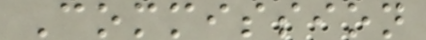Commission
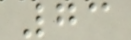73
